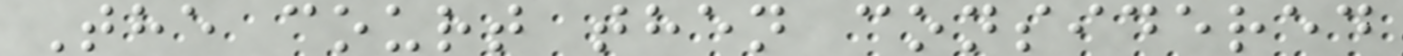The court then considered
